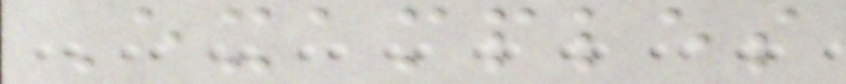Examples
